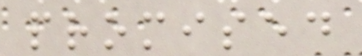promised
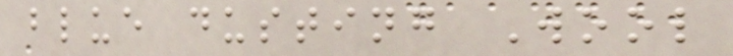blue dusting Wool
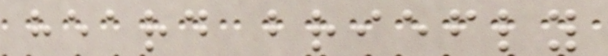heard briefly
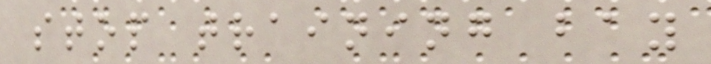stop training bay
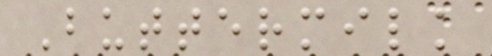Buttermilk
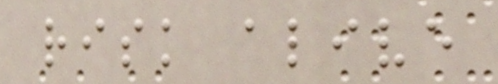risk alive
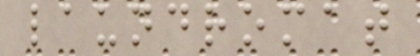laundromat
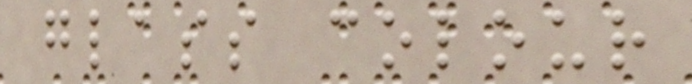glass colour
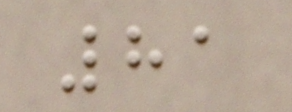81
